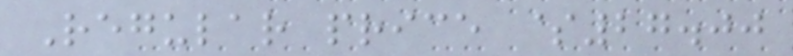Regular price $27.00
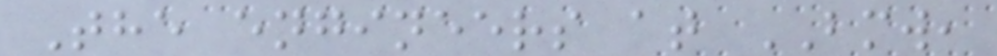The engineers at BMW,
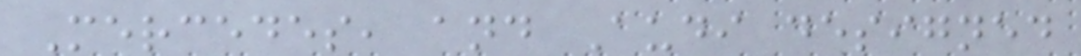Mercedes, and Audi designed
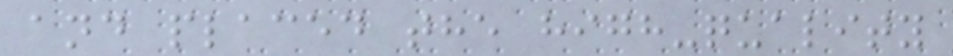and placed the high-quality
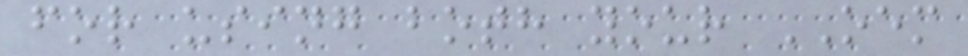for using both your OEM
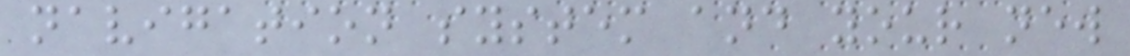navigation system and your new
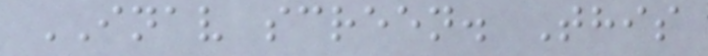INAV screen. This
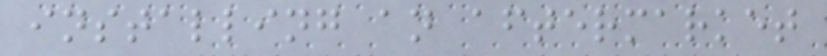installing an aftermarket
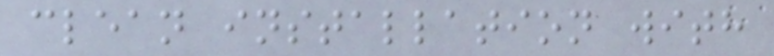clean installation with
